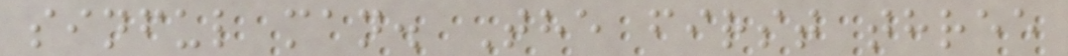sinful man. The first three
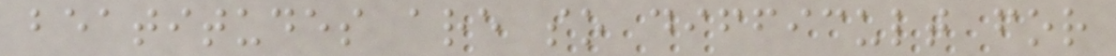beatitudes are so difficult for
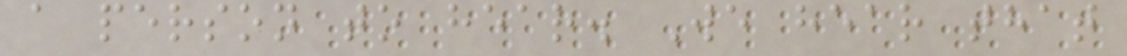a person to hear. We hear that
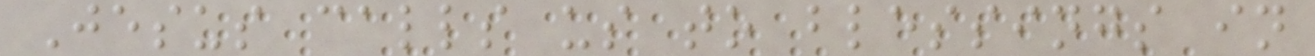Jesus calls us to blessings in
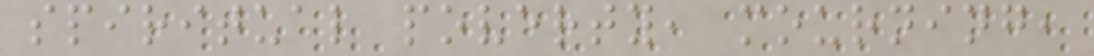spiritual poverty, mourning,
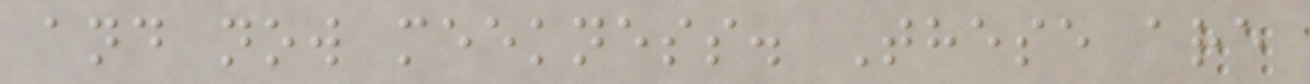and now meekness. These are
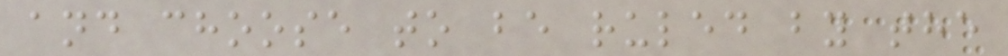and choose to be ruled by the
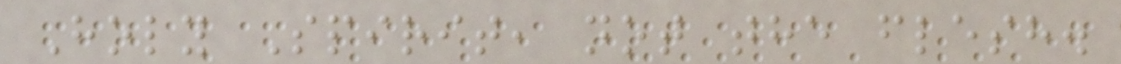Holy Spirit, not the flesh.
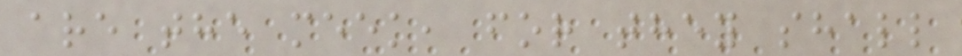are the meek, for they shall
